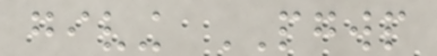giving PGWP
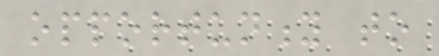opportunity to
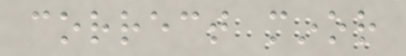correct minor
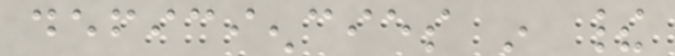deficiencies in their
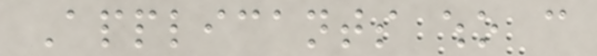Applicants who can
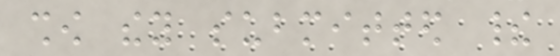show they submitted their
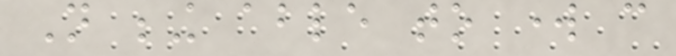Not being able to work can
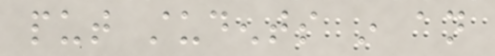put students in an
